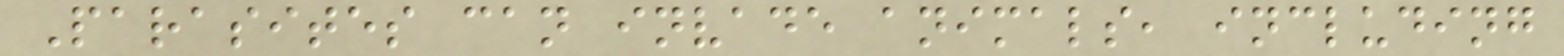Parasites can invade animals, including
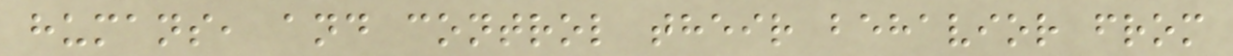humans, and control their behavior from
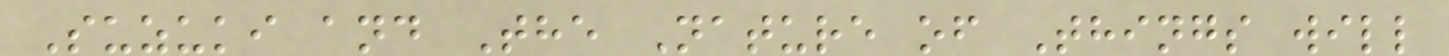Suzuki and The Nature of Things will
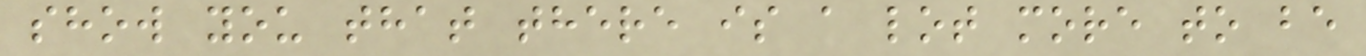show you that there is a lot more to be
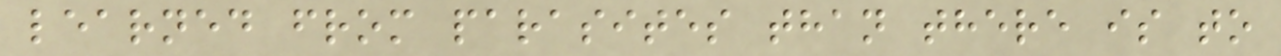learned from parasites than there is to
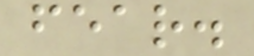fear.
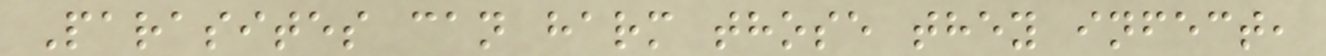Parasites can harm those they infect,
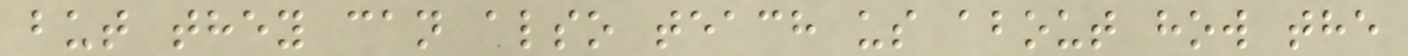but they can also teach us about how the
